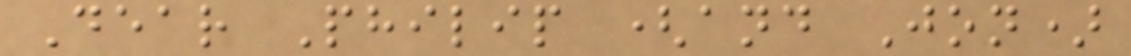Dear Philip (and Jon)
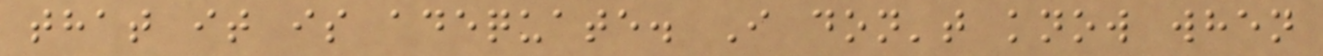that it is adequate. I don't know when
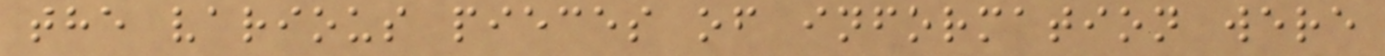the various pieces of information were
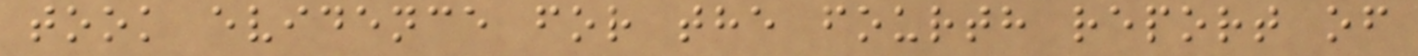took evidence for the fourth report of
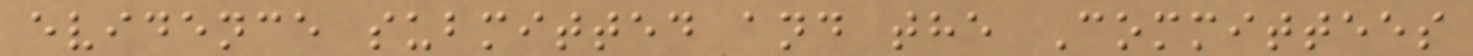evidence submitted and the Committees
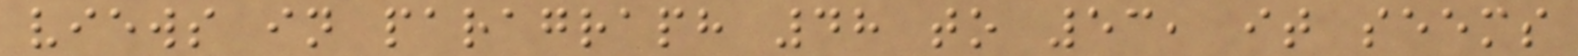views in paragraph 48 to 53, it seems
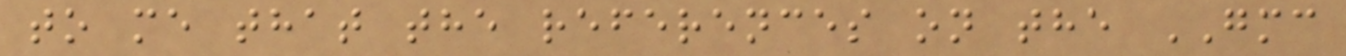to me that the references on the GMC
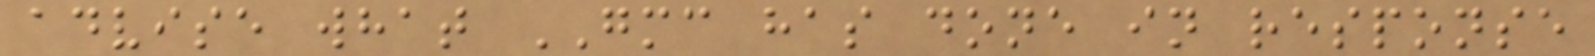advise what GMC has done in response
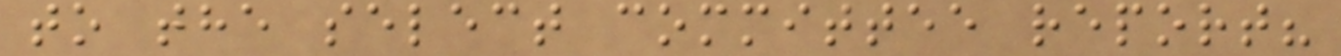to the select committee report?
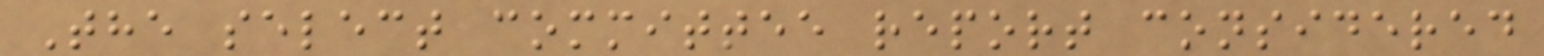The select committee report considered
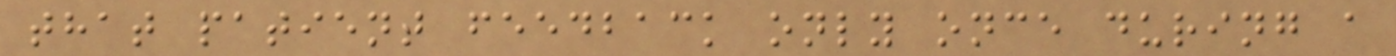that patient feedback only once during a
